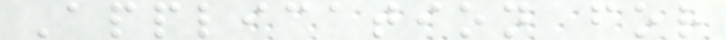Application for
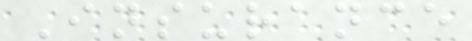Insurance
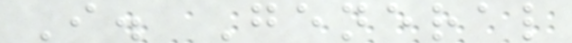I. General
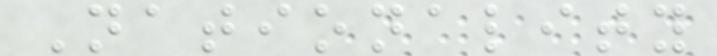Nationality
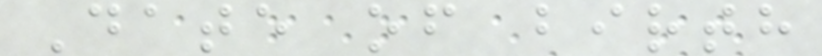Date of birth
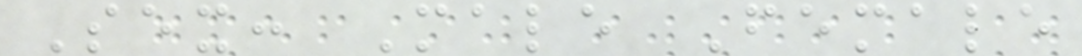Sex: Male Female
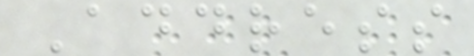Address
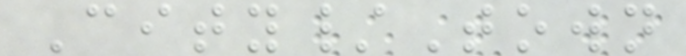City/Town
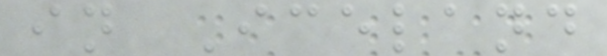in Iceland
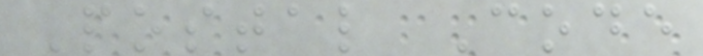Postal Code
